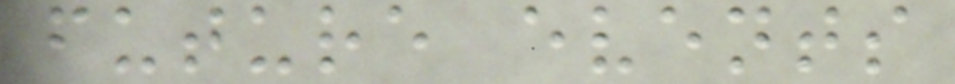future events
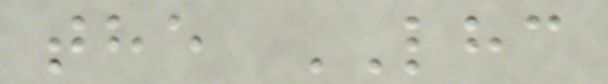the LHC
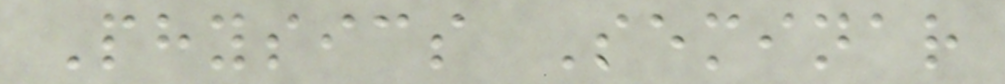Physics Seminar
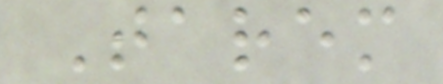Tarem
